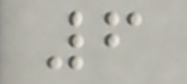6
